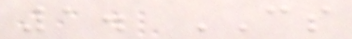1. CS
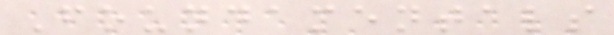Foundamentals
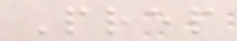Prep
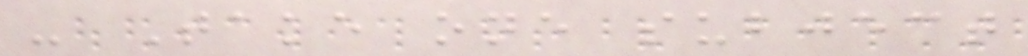- Take one subject
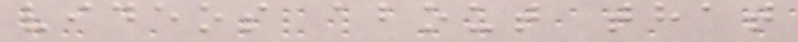videos about that
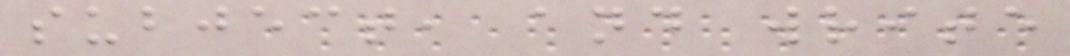subject, and write
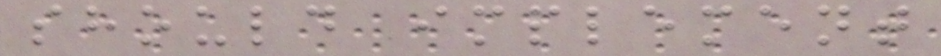should implement
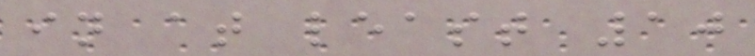in at least 10
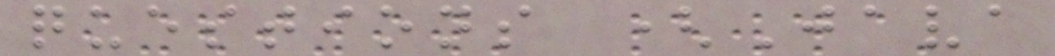questions (Java
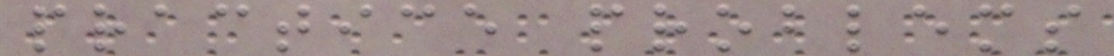practice problems
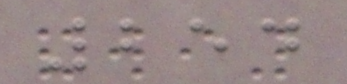254
